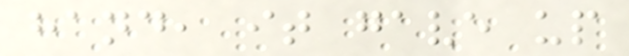hand, it gave up
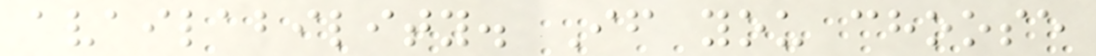availability. If you choose
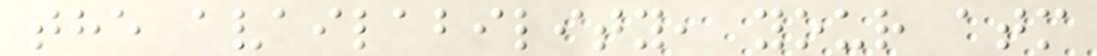the availability, your atm
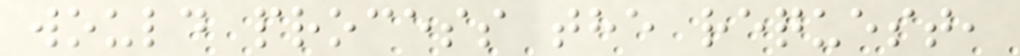would process the request,
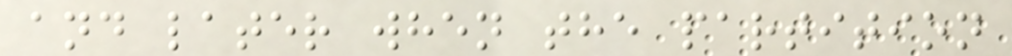and later when the partition
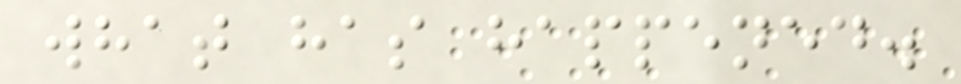what has happened.
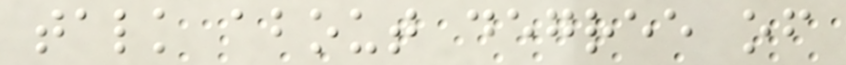talk about degree of
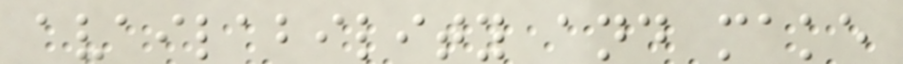availability and make
